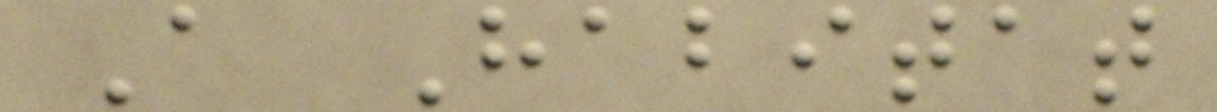A Habitat
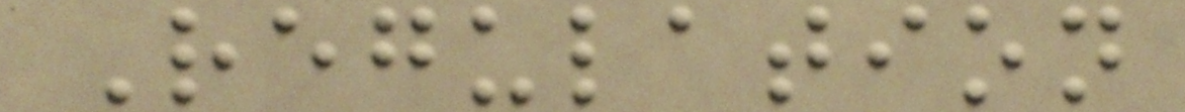Regulation
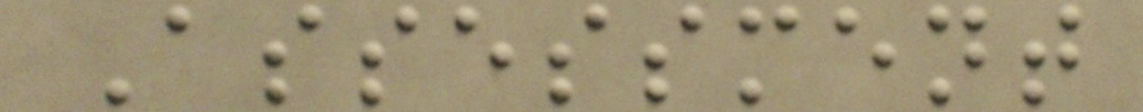Assessment
